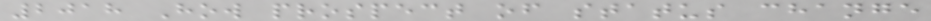2018 How prospect of status change
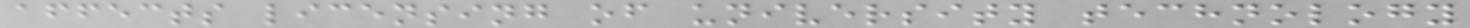affects licensing of university technology
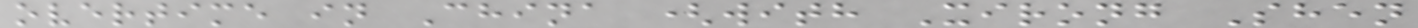overtime in China (with Xirong Shen
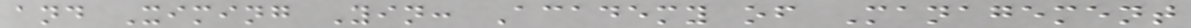and Ximing Yin: Academy of Management
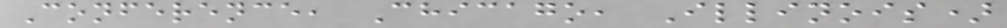Conference, Chicago, Illinois)
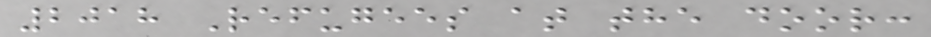2018 Refugees at the door:
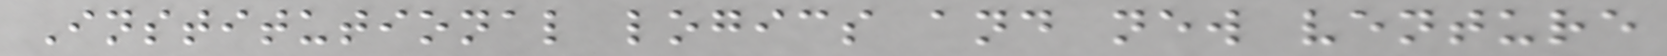Institutional logics and new venture
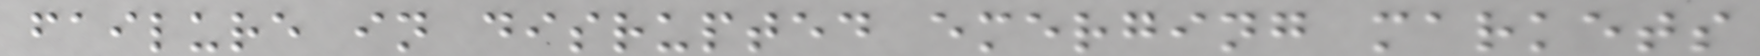failure in disrupted emerging markets
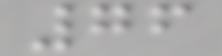76
